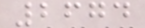2674
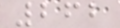262
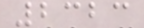2323
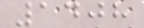1408
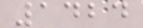1424
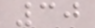30
